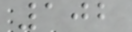102
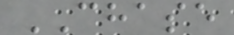CHASE
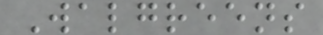Walgreens
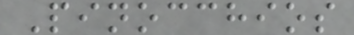Pinocchios
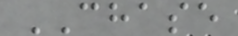CHASE
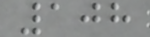108
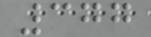377
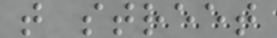t street
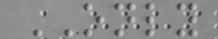ONLY
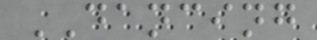DANCING
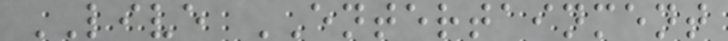LIVE ENTERTAINMENT
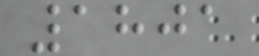1801
